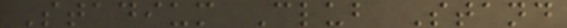Stadium Club Stand
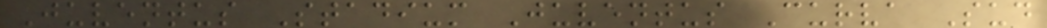Juventus Stadium Juventus Curva Sud
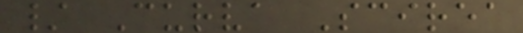/ Curva Scirea
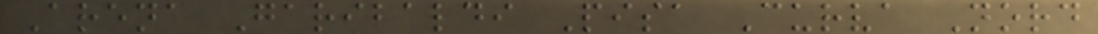Arena Garibaldi Pisa Curva Nord
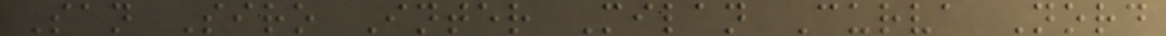San Siro Inter Milan Curva Nord
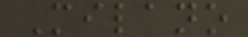Milano
